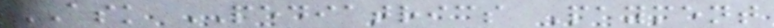ASK PEDIATRICS Payment
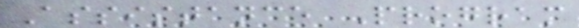Assistance Program
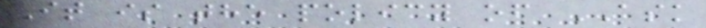It is the policy of ASK
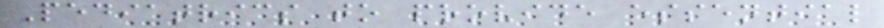Pediatrics to provide essential
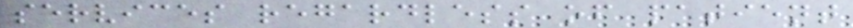services regardless of patient
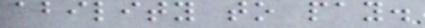ability to pay.
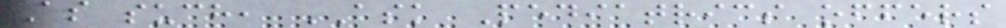As such, ASK Pediatrics offers
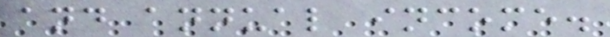and annual income.
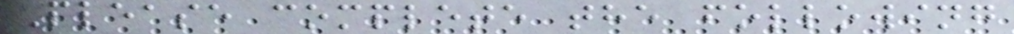Please complete the following
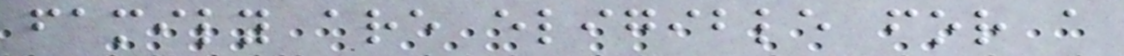family are eligible for a
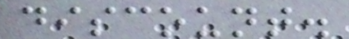discount.
